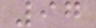97
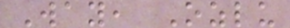Way, Ozlu
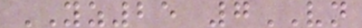YZ25 7VN
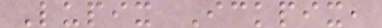Lupix Ickpix,
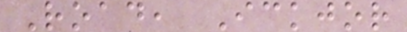Road, Ickjor
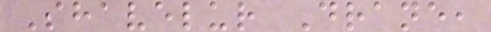Shavelur Drane,
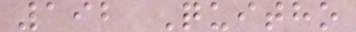192 Quitho
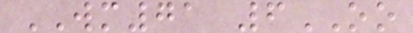WM71 6OO
